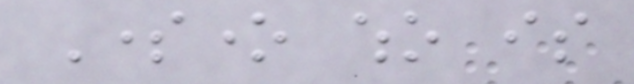Someone who is
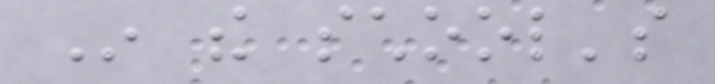In the school's
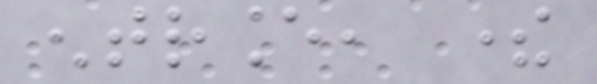entrance, there
